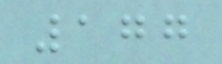177
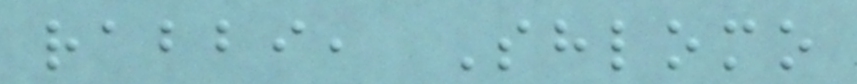rabbi, Shlomo
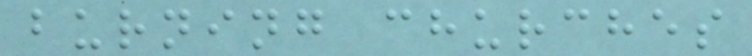burning churches
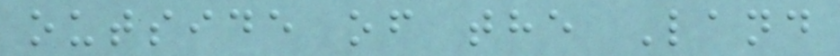outside of the Land
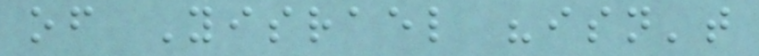of Yisrael "isn't
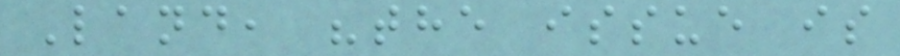Land, "the issue is
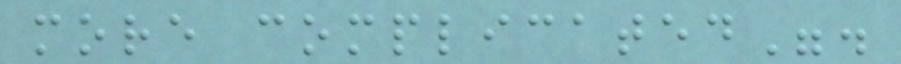more complicated".
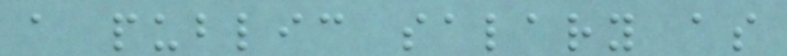a public salary as
